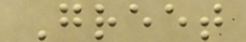Greet
